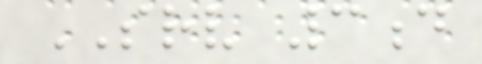SRV 3d
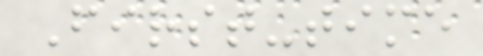First-time
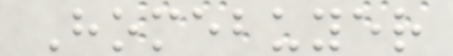Homebuyer
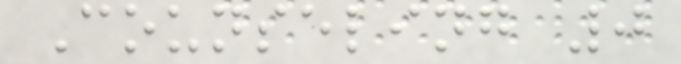Counseling 0
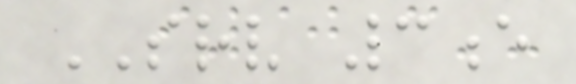SRV 3e
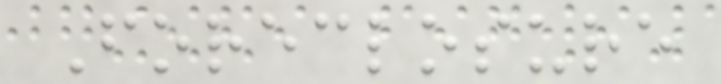Foreclosure
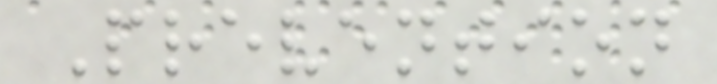Prevention
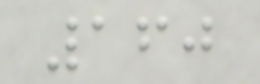160
